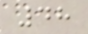48
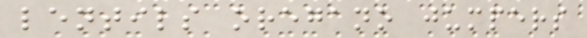lentils oregano jumpers
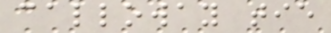calloway tie
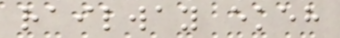railway ekeh
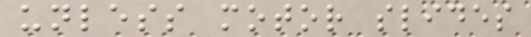unless motor slides
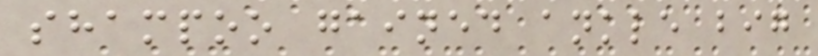shampoo gained ankle big
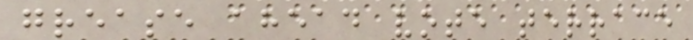grease ahead vote terrace
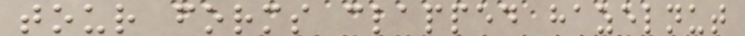tour forms clapped hazelnut
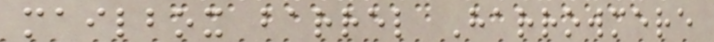mailbox barrel Harrowmere
